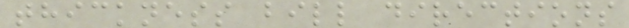thickness bill directions
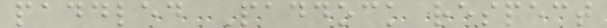paddled Paddock respect
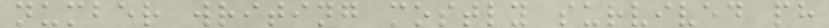number writing mostly survived ph
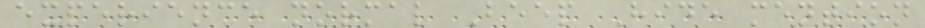experience normal Beep Hide mention
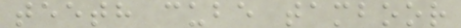teeth cube tamboor
